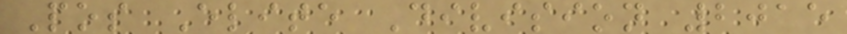Pos Elite Division 2015
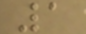1
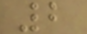2
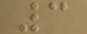3
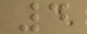4
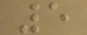5
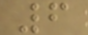6
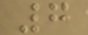7
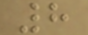8
